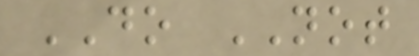DO NOT
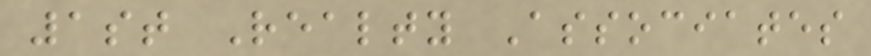1st Realty Associates
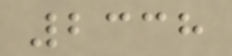2338
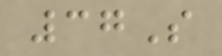37S
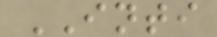INTI
